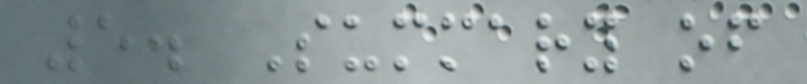5. Summary of
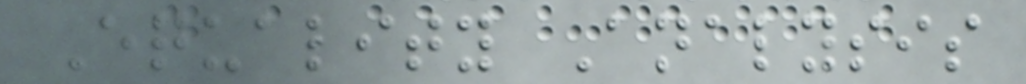Equality Analysis
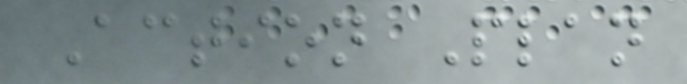Action Plan
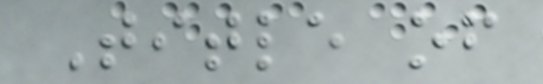Title of
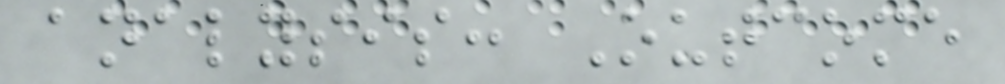analysis: Outcome
